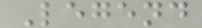Legend
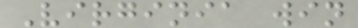Virginia win
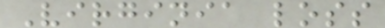Virginia loss
